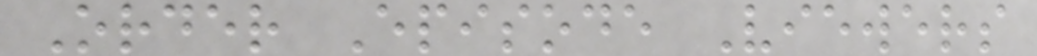Order Episode Viewers
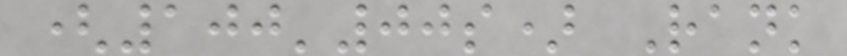(100'00s) Rank
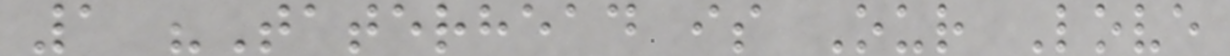1 "Taterhead is Our Love
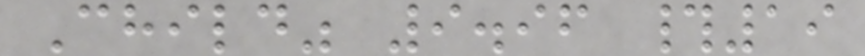Child" 9.96 #19
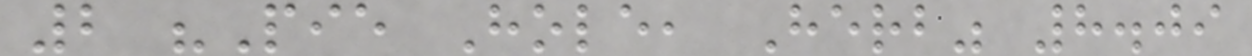2 "Pie Hole, Herb" 8.09
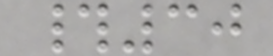#30
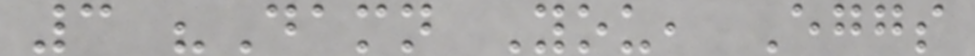3 "Damn You, Eggs
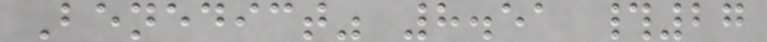Benedict" 8.51 #27
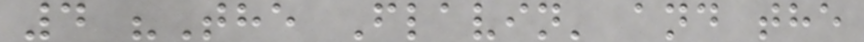4 "The Flavin' and the
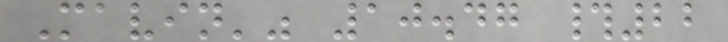Mavin'" 10.47 #22
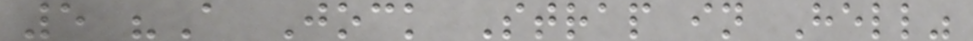5 "A Jock Strap in Hell"
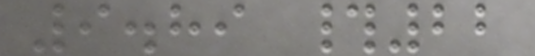9.89 #22
